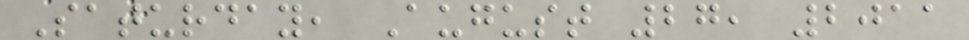Saturday, August 27, 2011
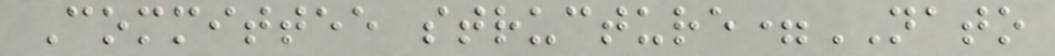Committee structure=NATO
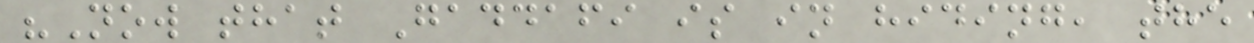"Now that Gaddafi is in hiding, the
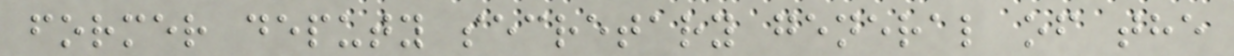former deputy secretary general of the
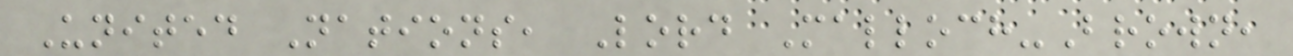United Nations, Lord Malloch-Brown,
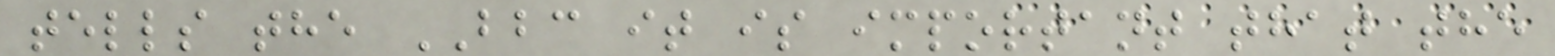tells the BBC it is important that the
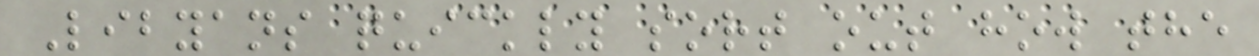Libyans quickly sort out how the
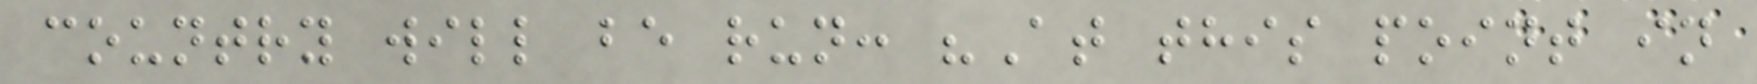country will be run: "At this point in
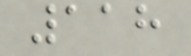118
